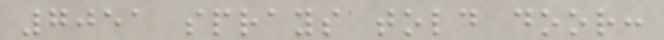7051 sprays told door:
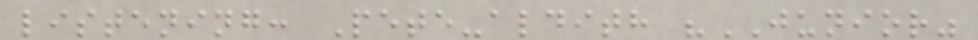listening: Pete-aldith "JUNIOR"
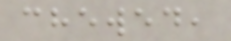chewed,
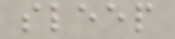sleep
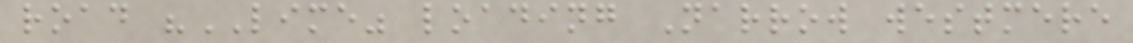road "LIME" loading Narrow westmere
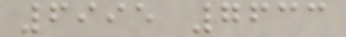6995 7633
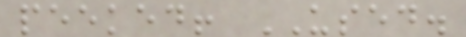peeked! USED.
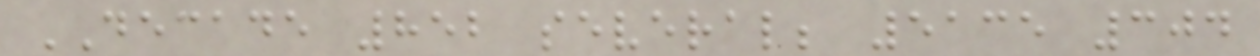DECADE 852 several; 5135 304
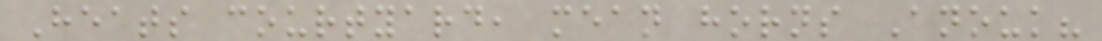Heats courtyard, mean horns Anouk?
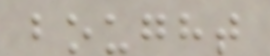bought
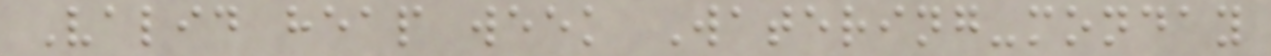Valid heap week Watering-monday
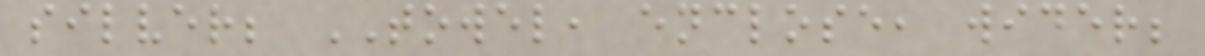silver; TOWEL, enclose, wider;
